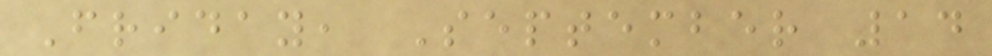Friday, September 14
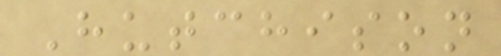Hutchison
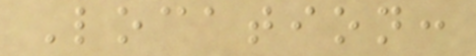Location:
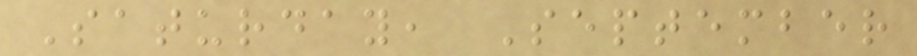Saturday, September
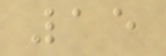15
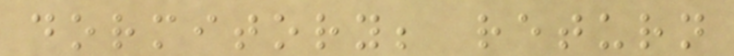dormitory; return
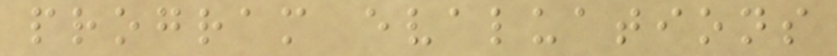program evaluations
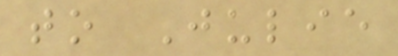to Julie
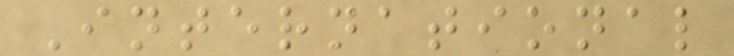International
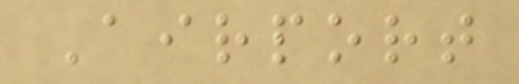Airport
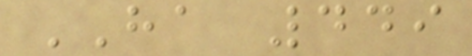HA 449
